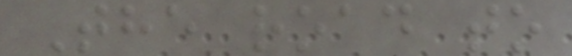The road to
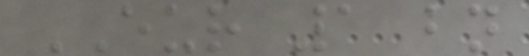EUR 1 bn
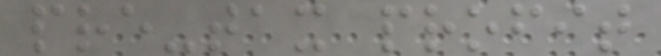pre-tax profit
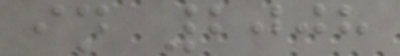in 2008
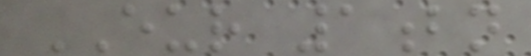EUR 1bn
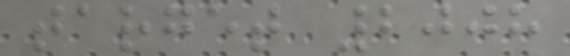target 2008
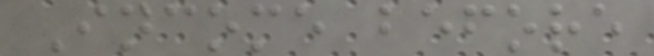Income before
